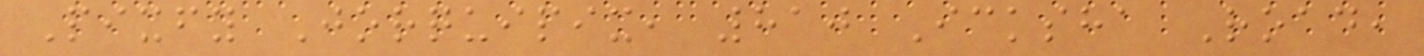Pixfy Jorquipix, 810 Icksha Road,
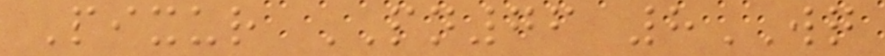Pixur PN76 8WQ
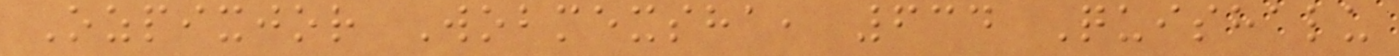Ozpixjor Wobmexsha, 634 Quishalu
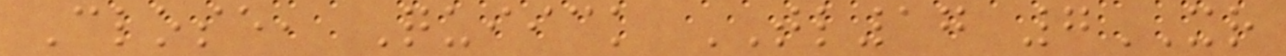Close, Quiick TL17 7XR
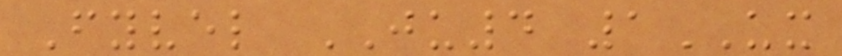Fyvel JU4 1UX
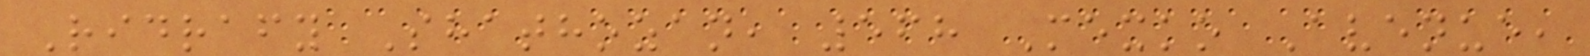Ridrafy Shathozan, 568 Mexko Avenue,
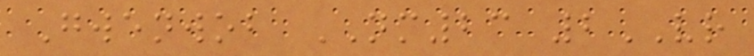Gwenwob NM23 2VR
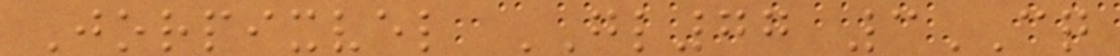Jorpixvel GL77 3CQ
